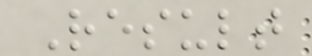Result
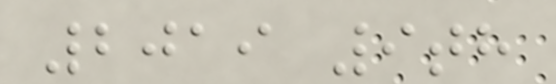2019 9th
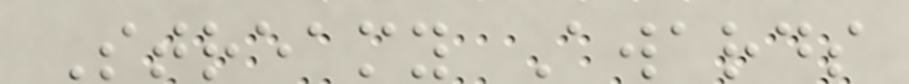Streamy Awards
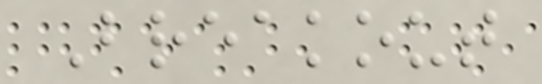Breakout
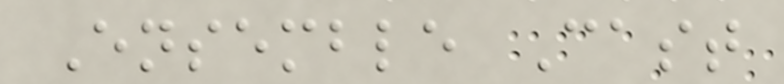Ensemble Cast
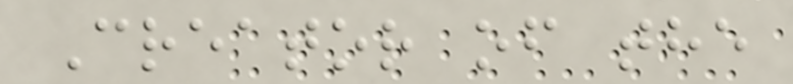Creator of the
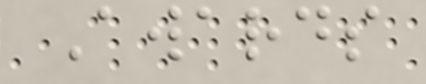Awards
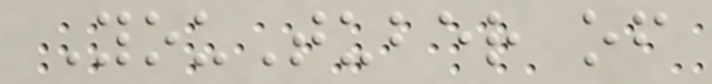YouTuber of
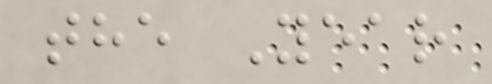the Year
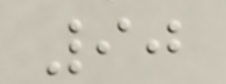90
